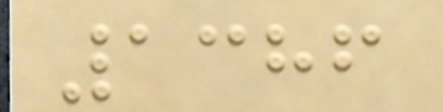1386
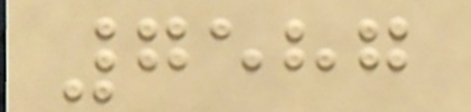7587
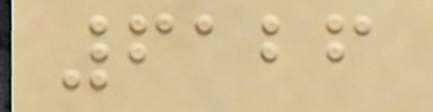6126
